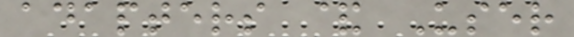adapters & User
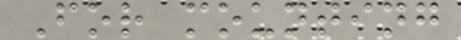For mounting
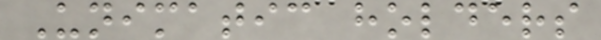Unimatic holders
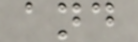and
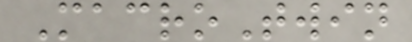MacroTwin
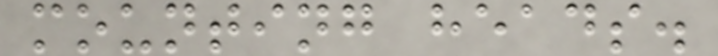mounting heads.
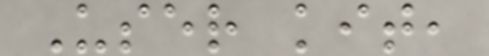User kit,
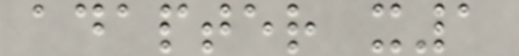adapter x1
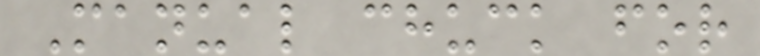Manual chuck for
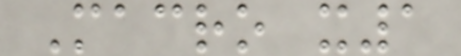Macro x1
